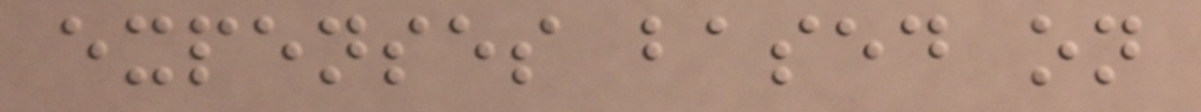expenses based on
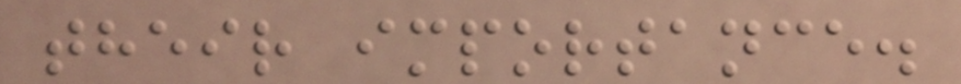their importance.
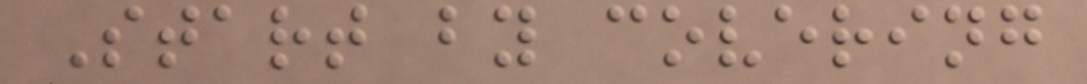Start by covering
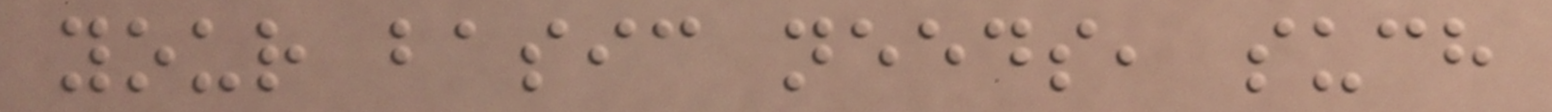your basic needs, such
